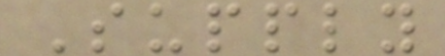Supply
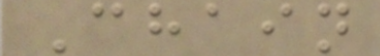Chain
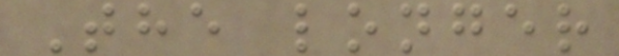The longer
